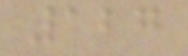127
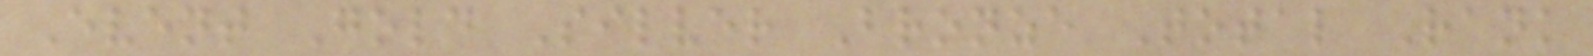Event Gold Silver Bronze Total Rank
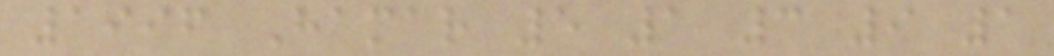1996 Hamar 5 1 3 9 1
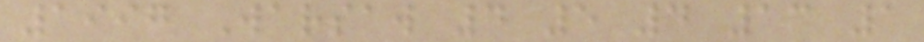1997 Warsaw 4 5 4 13 1
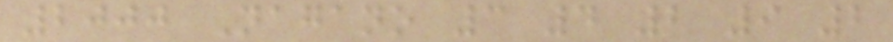2000 Nagano 3 4 2 9 2
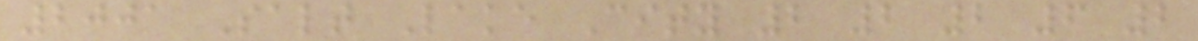2001 Salt Lake City 2 2 2 6 2
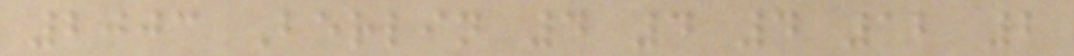2003 Berlin 4 4 4 12 2
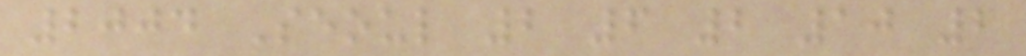2004 Seoul 2 6 2 10 2
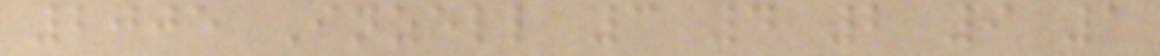2005 Inzell 3 4 2 9 1
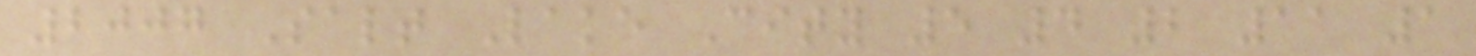2007 Salt Lake City 5 4 2 11 1
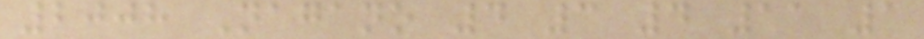2008 Nagano 4 3 4 11 1
